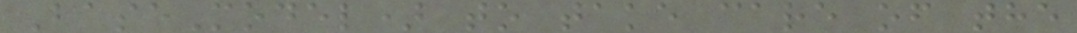BaseModel) to take care of the
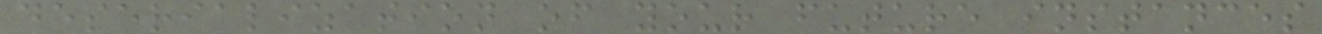deserialization of your future instances
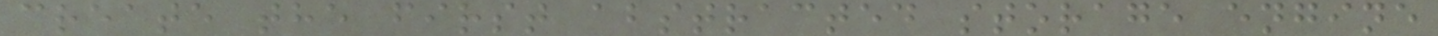create the first abstracted storage engine
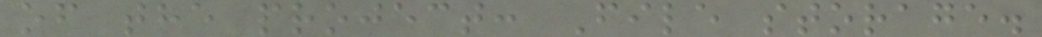of the project: File storage.
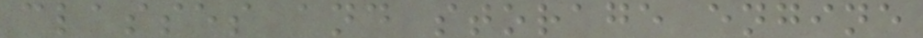classes and storage engine
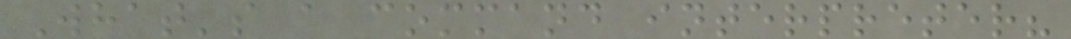What's a command interpreter?
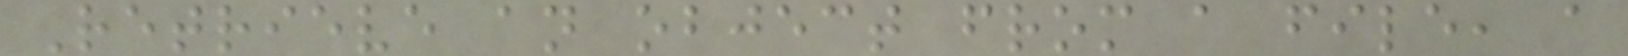Retrieve an object from a file, a
